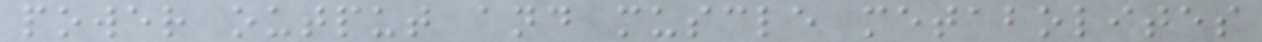power output and muscle metabolites
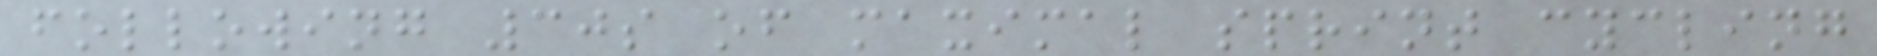following 30s of maximal sprint cycling
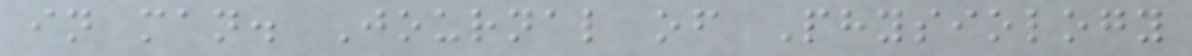in man. Journal of Physiology
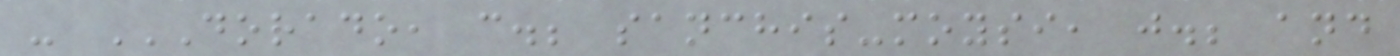- DORADO, C.; SANCHIS-MOYSI, J.; AND
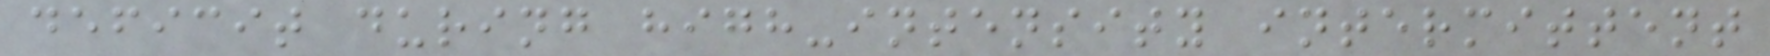deficit during high-intensity intermittent
